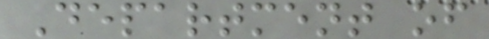Department of
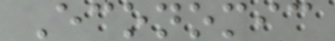Economic
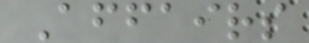Affairs
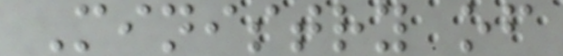Ministry of
